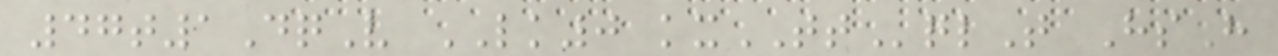47t1DqV LK0 kxTTqlT HsH
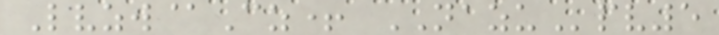Lvzw@Cz+ NAZUpv5
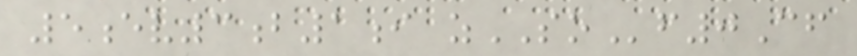5ev3b1i zSOf0Cf
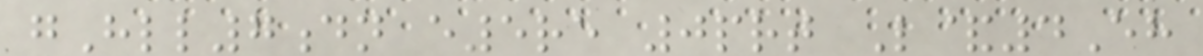gHll7dn e5re 0prt L&4Eh
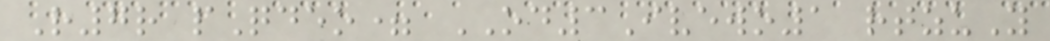R7r pQdeo= OD3Ivewo1 rtzuY
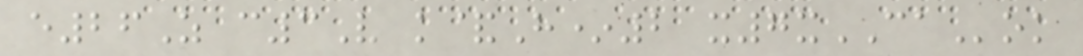e26Z c3V k&H*2 x7xCAok
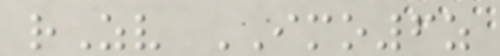rZv IMO6z
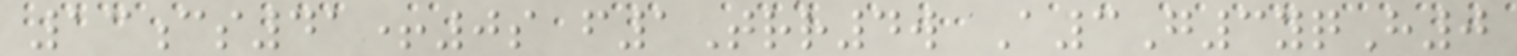13cs41+0s f1Trr4w A3G3yqH0
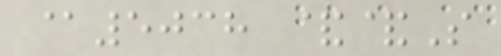@5038 &&S
